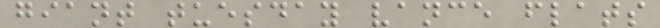giant tuesday vance flats
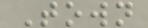Town
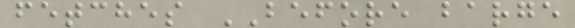fetches BEFORE barge
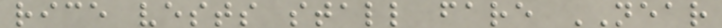rice vests stall fare NEAR
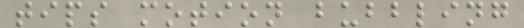tips motion bubbling
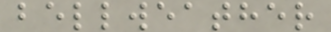bellweather
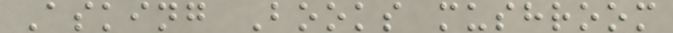Asking Books mushroom
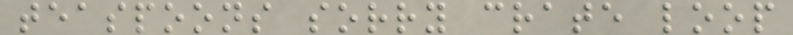teaspoons sorry crate loop
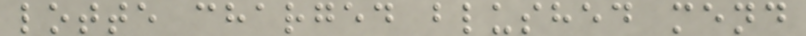lotte charged blushed mend
